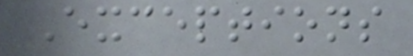Exceptions
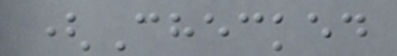(Checked
